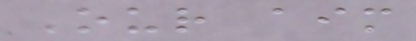Our aim
